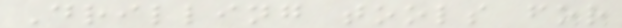Drilling tools for
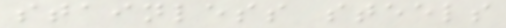stainless steels
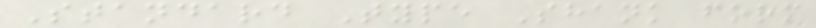Standard Type Shank form
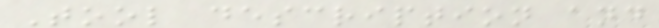Tool description and
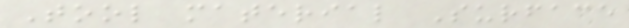Tool material Surface
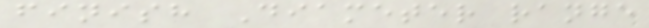finish Diameter range
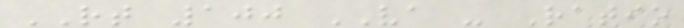RT 100 VA - Ratio
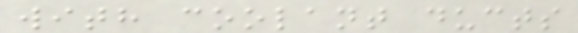with coolant ducts
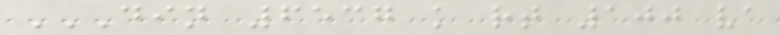DIN 6537 K RT 100 VA
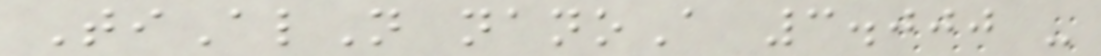TiAlN nanoA 3.000 -
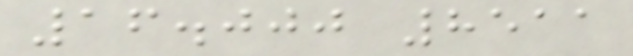16.000 8511
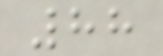88
